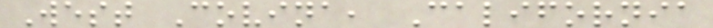West Covina, California
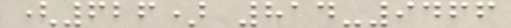(626) 814-9466
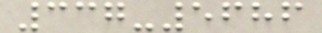337-5686
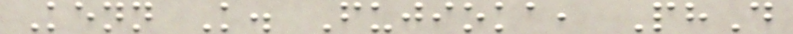Kenn K. Fujioka, PhD
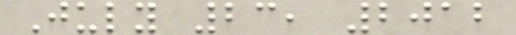July 23, 2012
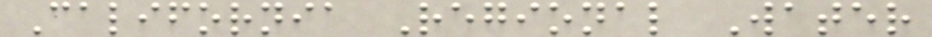California Regional Water
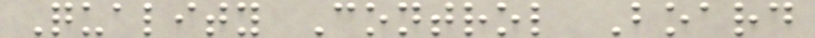Quality Control Board
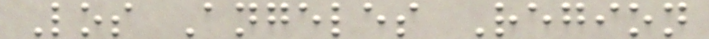Los Angeles Region
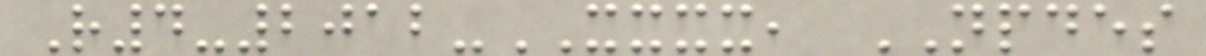R4-2012-XXXX, NPDES
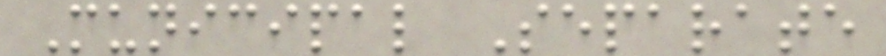Municipal Separate
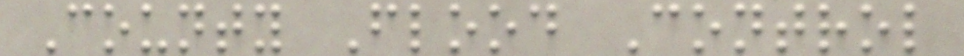County Flood Control
